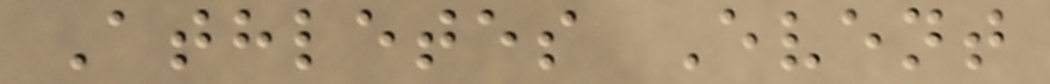Athletes Event
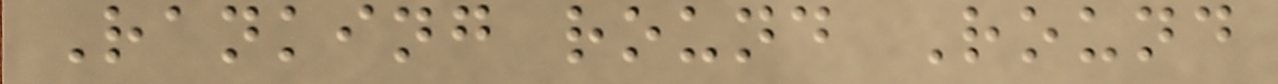Ranking round Round
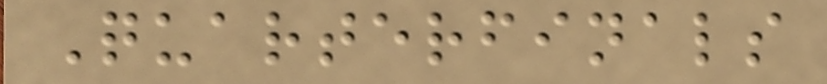Quarterfinals
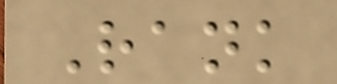Rank
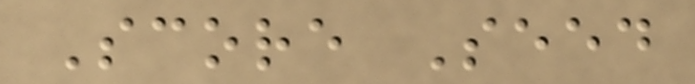Score Seed
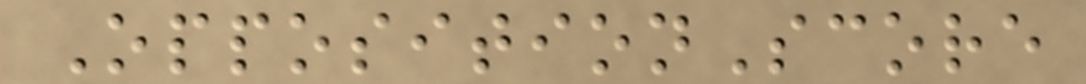OppositionScore
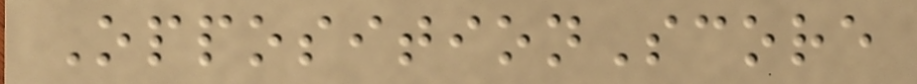OppositionScore
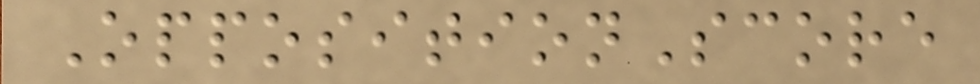OppositionScore
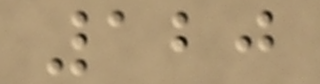120
